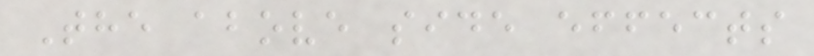The above side effects
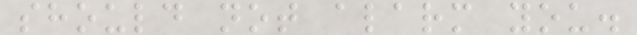should not alarm you.
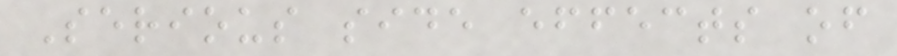Serious side effects of
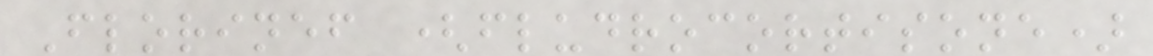Florinef (fludrocortisone)
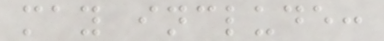may include:
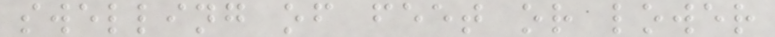swelling of feet or lower
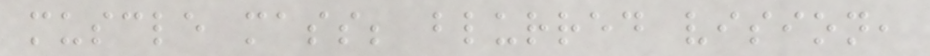muscle mass; blurred vision,
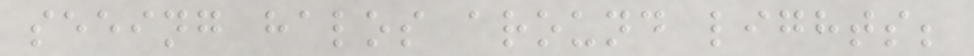seeing halos around lights;
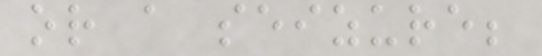or a seizure;
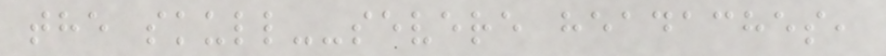the skull--severe headaches,
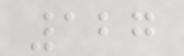127
